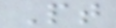Pt
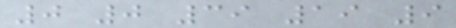0 0 39 19 9
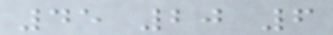45 20 6
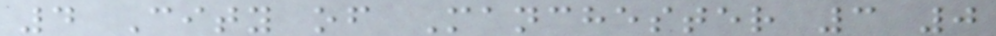4 City of Manchester 3 0
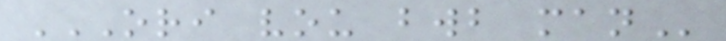ORI VOU BWB MAN
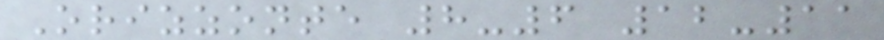Orizzonte 8-6 12-11
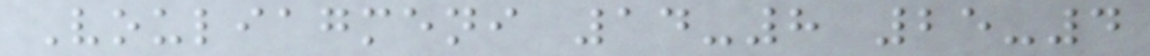Vouliagmeni 14-8 25-4
